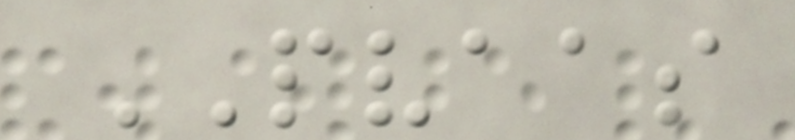PVAAS
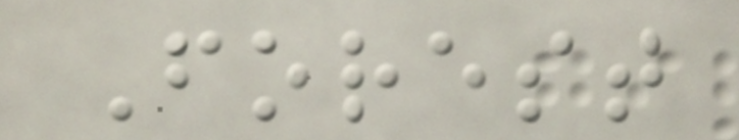Forest
